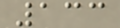133
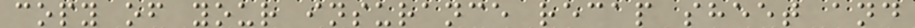copy of your insurance recap sheet and
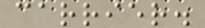carrier.
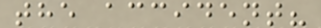the accident?
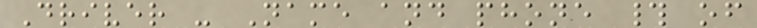Driver - Name and phone # of
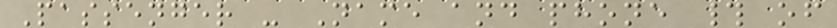Passenger - Name and phone # of
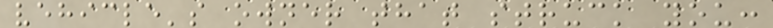vehicle's owner that struck you:
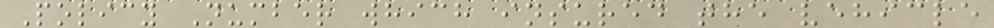Policy Number which insured the vehicle
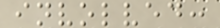involved:
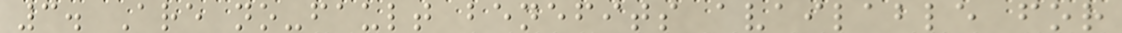3. Are no-fault benefits available for
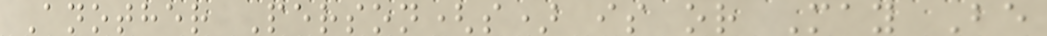Another Person(s) is or May Be
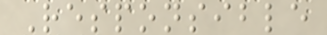Responsible
